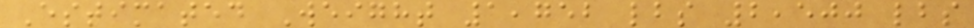Estimated Weight 1,752 lbs 2,500 lbs
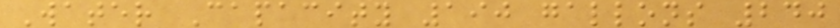Water Capacity 190 gallons 240
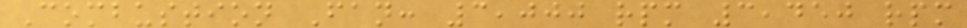Combustion Fan: 3,000 rpm 3,450 rpm
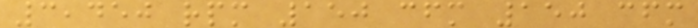3,450 rpm 150 cfm 150 cfm
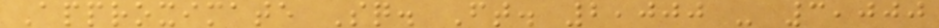Approximate Sq. Ft. 2,000 - 3,000
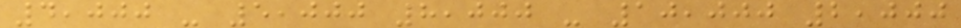4,000 - 5,000 8,000 - 10,000 2,000
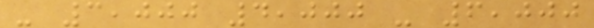- 3,000 4,000 - 6,000
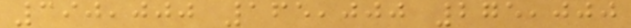390,000 165,000 275,000
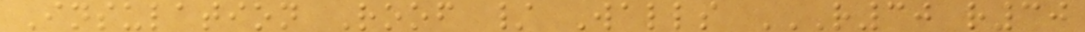Insulation Roof / Walls R30 R30
